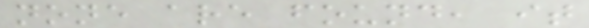none are found, it
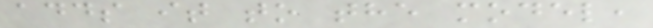adds it to the model,
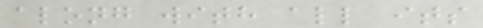along with all its
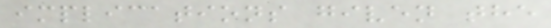implications given the
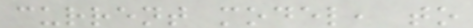current model, to
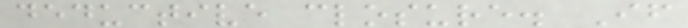deductive closure. If
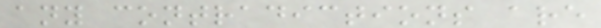any contradictions are
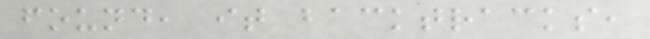found, it backtracks,
